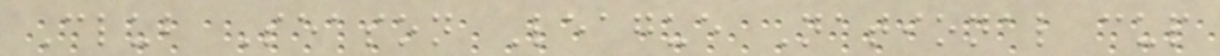Club Season League National cup
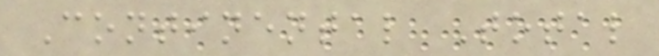Continental Total
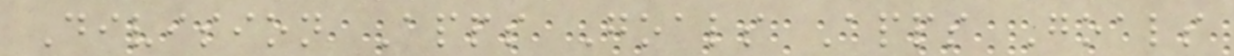Division Apps Goals Apps Goals
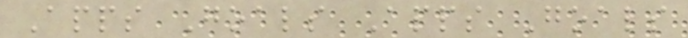Apps Goals Apps Goals
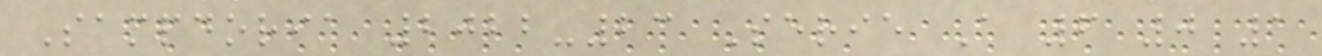Sampdoria 2022-23 Serie A 6 0 1
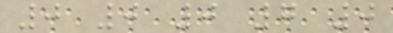0 0 0 7 0
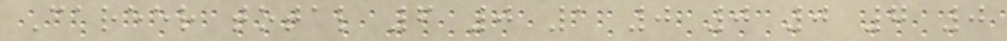Career total 6 0 1 0 0 0 7 0
